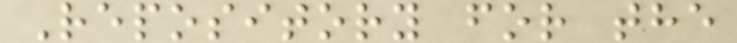Repository for the
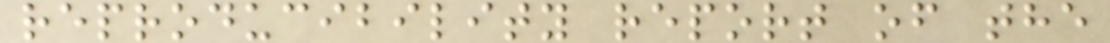reproducibility report of the
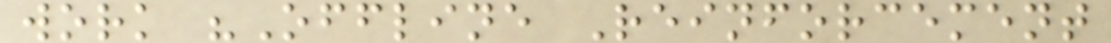work "Offline Reinforcement
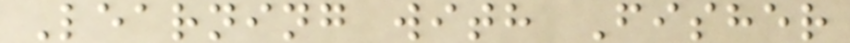Learning with Fisher
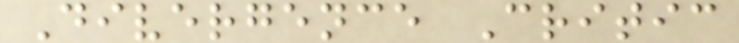Divergence Critic
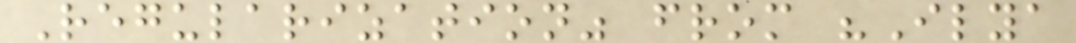Regularization" from "Ilya
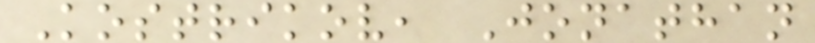Kostrikov, Jonathan
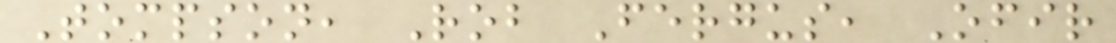Tompson, Rob Fergus, Ofir
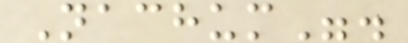Nachum".
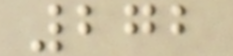272
